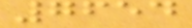7654
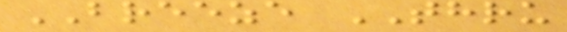BREEZE THRU
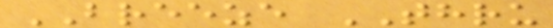BREEZE THRU
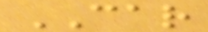CAR
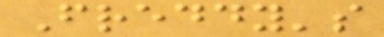Freddy's
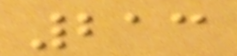213
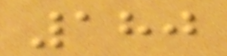180
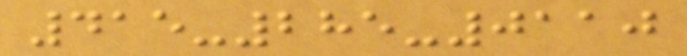415-285-0110
